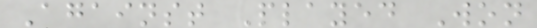Against Played Won
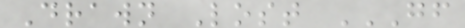Drawn Lost GF
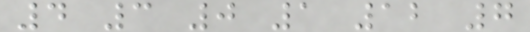4 3 0 1 12 7
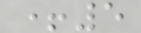+5
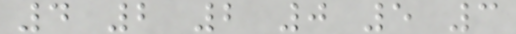4 2 2 0 5 3
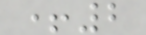+2
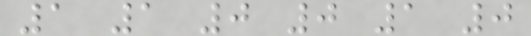1 1 0 0 1 0
